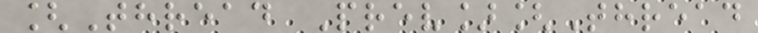[Thread Prev][Thread
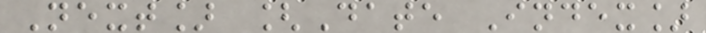Next] [Date Index]
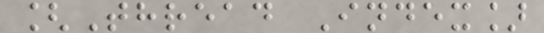[Thread Index]
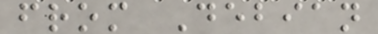from Debian
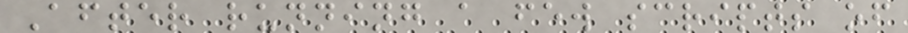After running a few scripts of
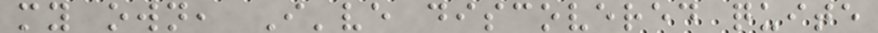my own, I've discovered quite
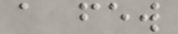a few
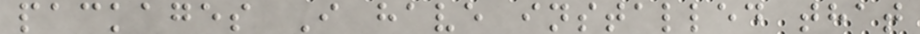packages I have installed that
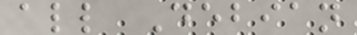all Debian
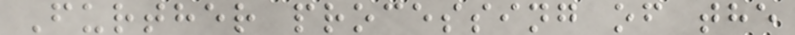Further processing of the
